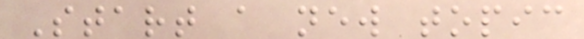Start a new topic
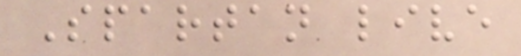Spartan live
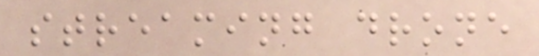streaming drone
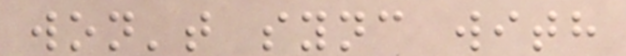won't sync with
